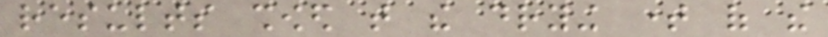results showed that the drying time of the
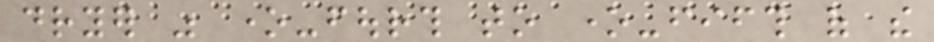dryer was one-fourth to one-fifth of the
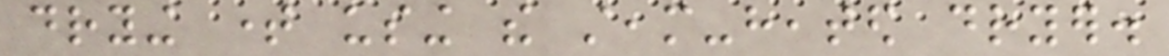drying time using the steam-heated dryer.
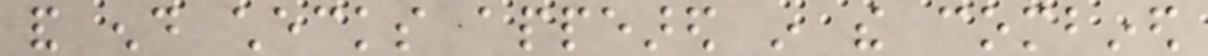and end checks appeared in the combined
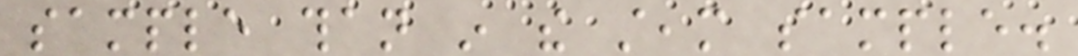sample than in the steam sample.
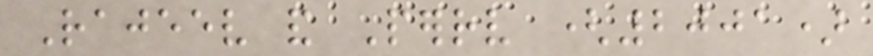Rajeev and Perrv (2001)
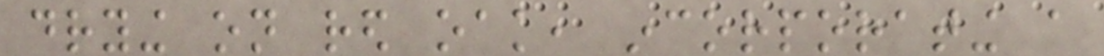drying on red oak, incorporating a
